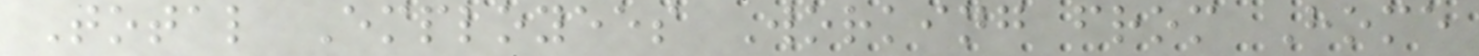Total Employees Working from Home
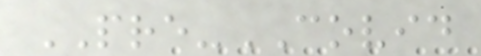PRE-COVID
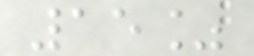15%
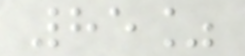85%
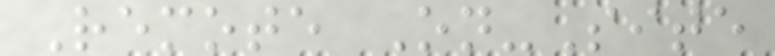Remote On-Site
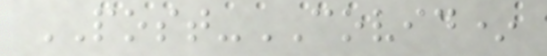POST-COVID*
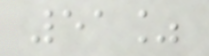51%
